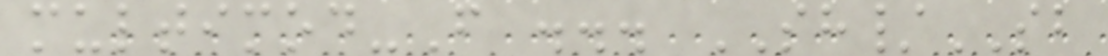multimod-F ... SH/SB
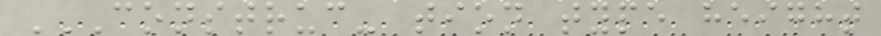CONSTRUC- TION TYPE HEIGHT
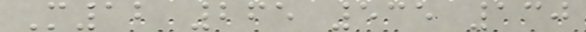M12 265 535 130
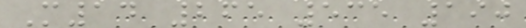M14 265 535 190
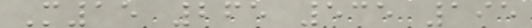M15 265 535 195
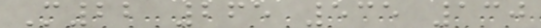M22 265 535 130
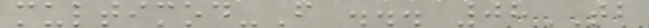multimod-F ... 08TB
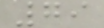79
